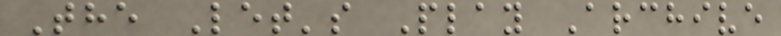The Let's Play Archive
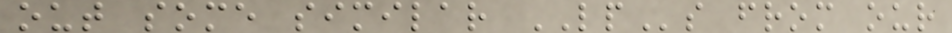out some similar LPs from our
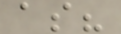as?
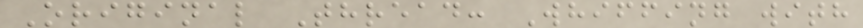Original Thread: Whiffing with
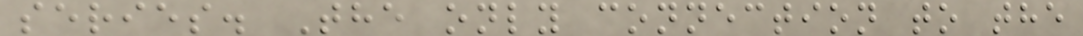series. The only connection to the
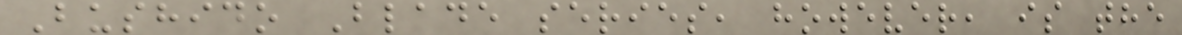Bushido Blade series, however, is the
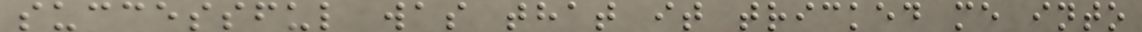successful was that it tricked me into
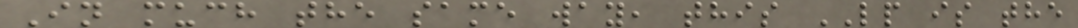In much the same way, this LP is the
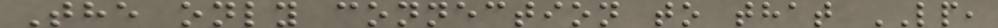The only connection to that LP,
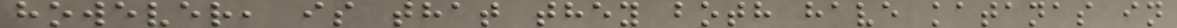however, is that they both have katanas in
